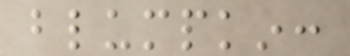blumpkin:
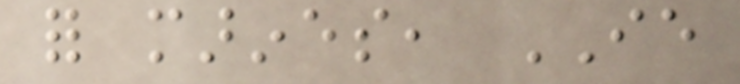for marines, IE
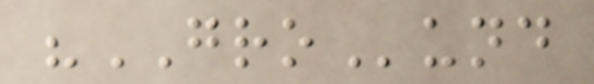"GROund
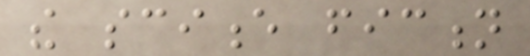the science fiction
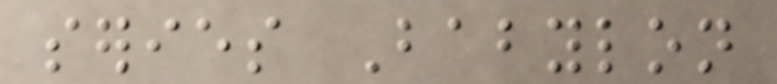series Babylon
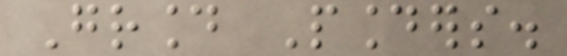Ground Pounders.
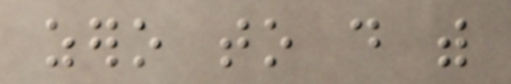zero to do with
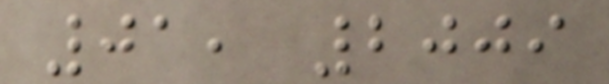01, 2009
